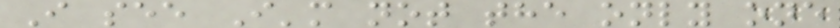I see I'm not the only one
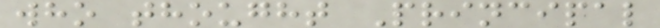who thought Principal
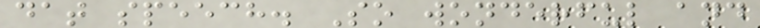dat speech. So wonderful and
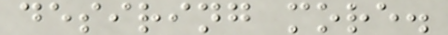desiring more.
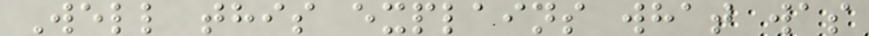Well this explains what was
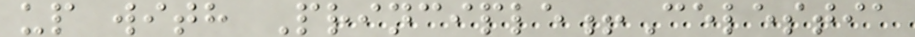up with Principle!Celestia
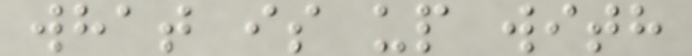what is up with
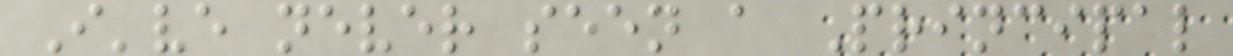I've never seen a Principal
